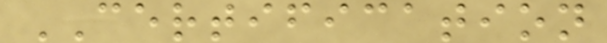CERTIFICATION
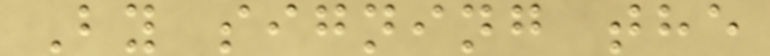By signing the
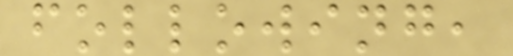following,
